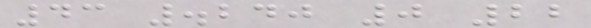43 .240 0 22
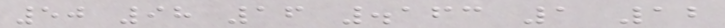50 98 16 .163 1 12
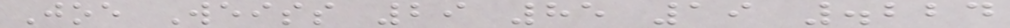Joe Weiss 29 85 19 .224
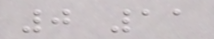0 11
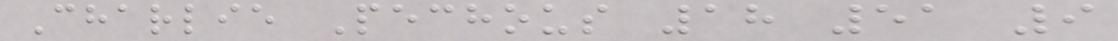Charlie Pechous 18 51 9
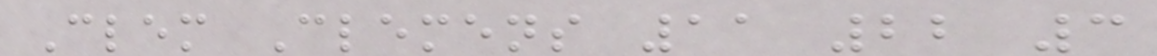Clem Clemens 11 22 3
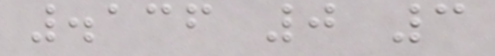.136 0 3
